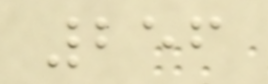256
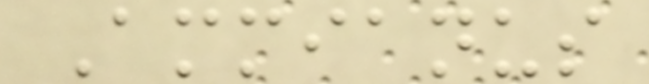Ammianus
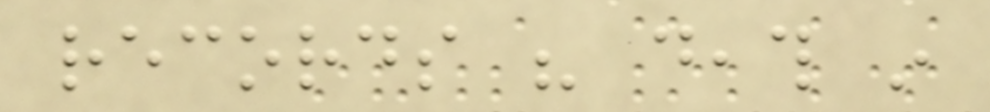records his death in
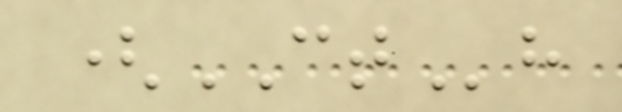(CTh
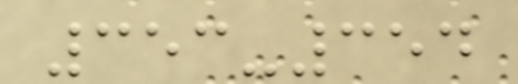353-354
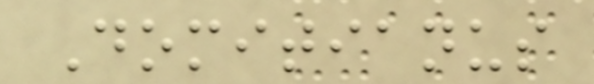Domitianus
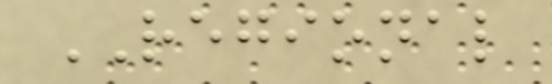REGIONAL
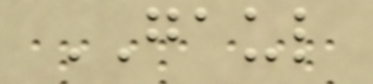GAUL
